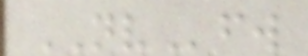NVfw
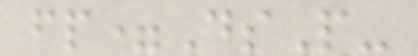fp=DsP-
